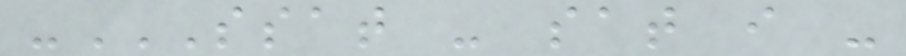-SSAT - SAT I -
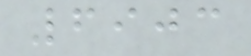6903
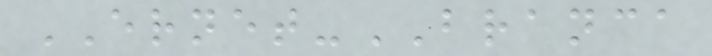ERNET-BRANCA
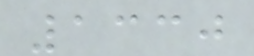1330
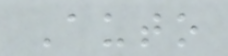Auto
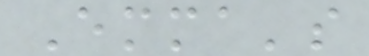Emma's
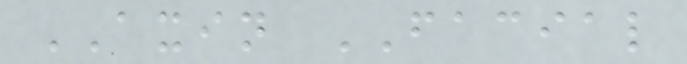AXIN FACIAL
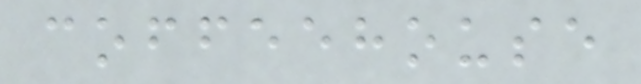coffeehouse
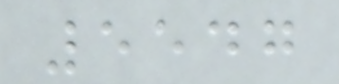5547
